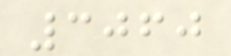3060
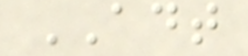ADT
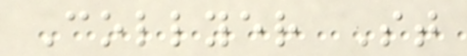Collyer St
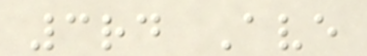3rd Ave
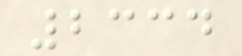2334
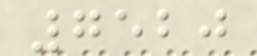7520
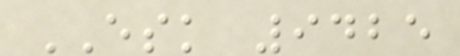ESK 9425
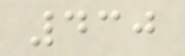430
